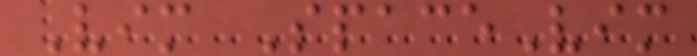Vim SpaceVim
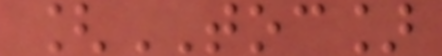[TOC]
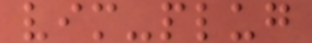vim-plug
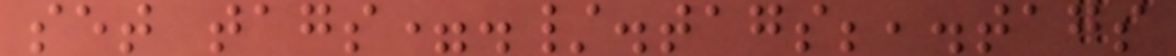set tags=./.tags;,.tags
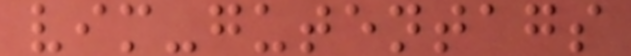vim-gutentags
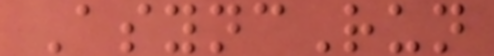AsyncRun
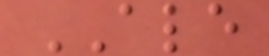ALE
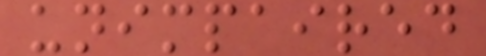unimpaired
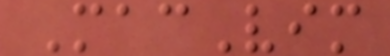MacVim
